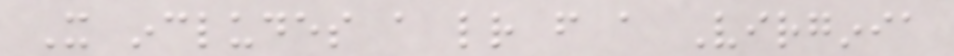It includes a letter from a Virginia
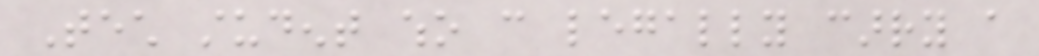Tech student who can legally carry a
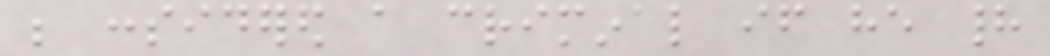be considered a criminal if he had
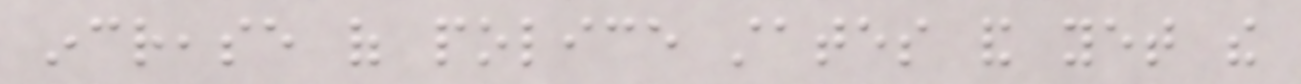increase of police states and yet the
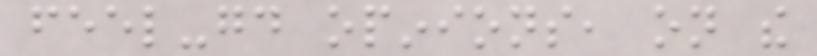feel-good opinions, on the
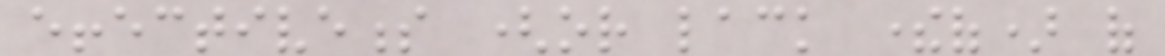effectiveness (or lack thereof) of
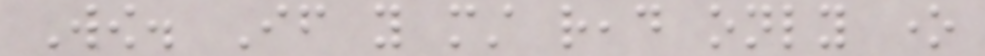Wow. If you must read only one
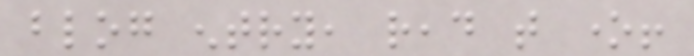blog entry, read that one!
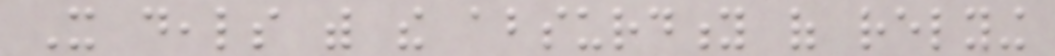It deals with the absurdity of relying
